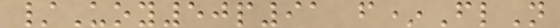/Uoy50p91 f*FlN
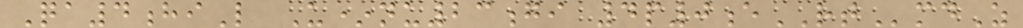Qa4hiL U*nu23gi 4p0eRTmdZ
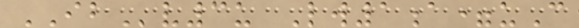IBv3u Lw1a=uC
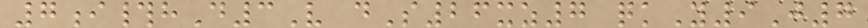7i#hD3V dS26xz7 qkY9J7
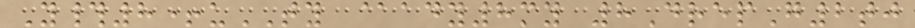Y#8+uTY @ady8my 8DrepG2tj
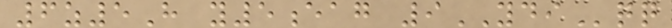6z5H y5eag 9YDIqq
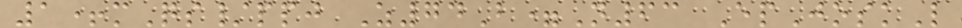1+mQs/ppj Z74B=N63 EpJoskL
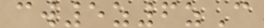cw5z6zC
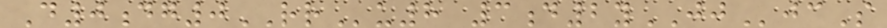D0dg0RRu8 3d2yJJjcS
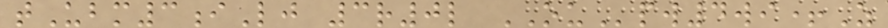tUbm3iLj 3r0l OUpw4wi+Z
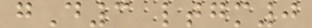gD3 ltgm0
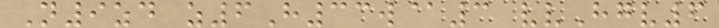N9zd z6H33w@3 vvHgv6
